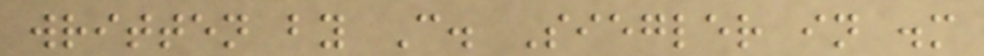written by C. Siegler in .m
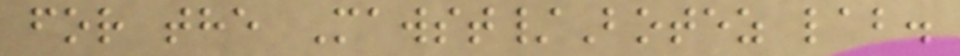for the Mawst/Botez lab.
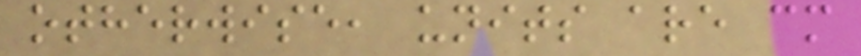otherwise, units are cm
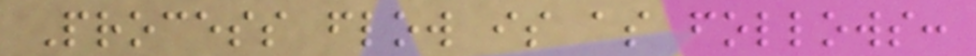Process flow is as follows:
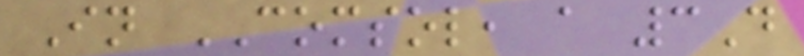In COMSOL, a 3D
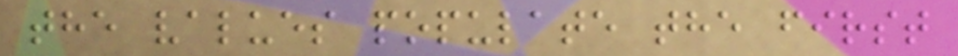the values populate the first
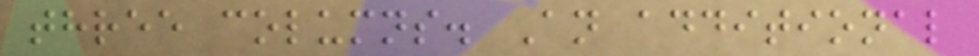three columns. An additional
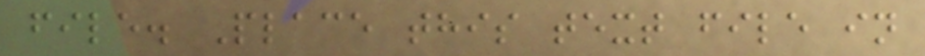file. Place this text file in
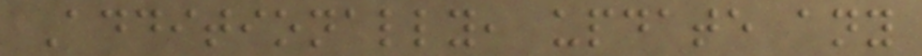Additionally, update any
